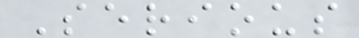Serious
